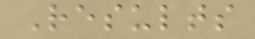Results
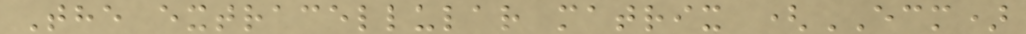The extracellular matrix (ECM)
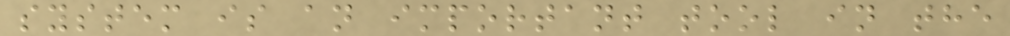system is an important tool in the
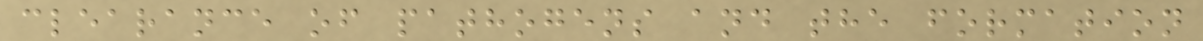clearance of pathogens and the formation
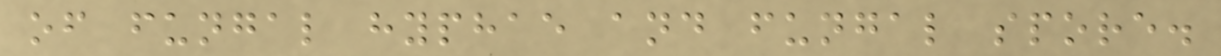of fungal hyphae and fungal spore.
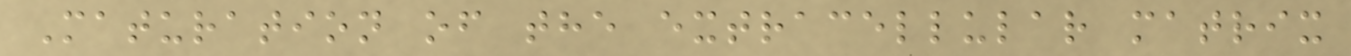Maturation of the extracellular matrix
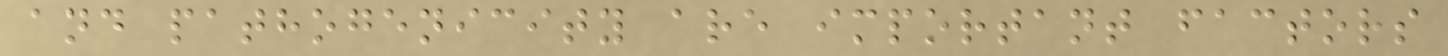and pathogenicity are important factors
